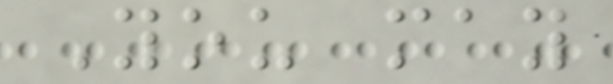You may
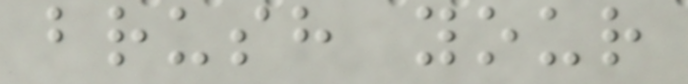brush your
